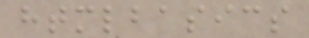htmlbasics
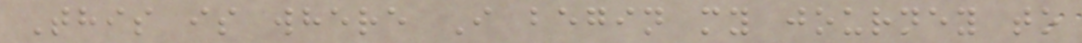This is where I begin my journey to
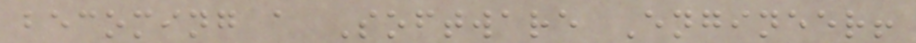becoming a Software Engineer!
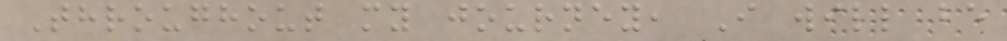Throughout my journey, I will be
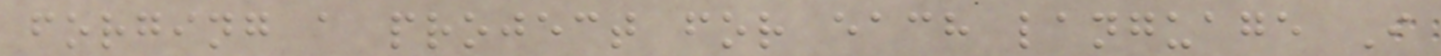forging a project for each language I
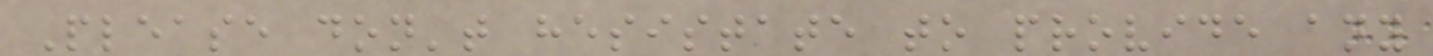Please don't hesistate to provide any
